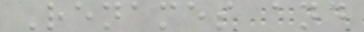Renames and
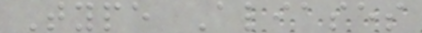Type Aliases
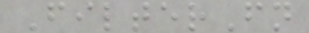FilterFn
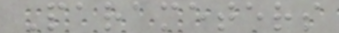Parameters
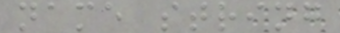name string
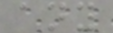any
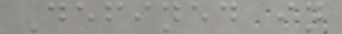Defined in
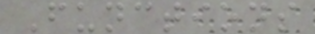Functions
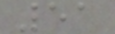51
